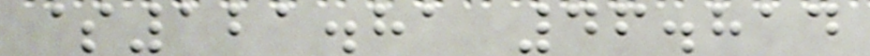$121.81 46.814
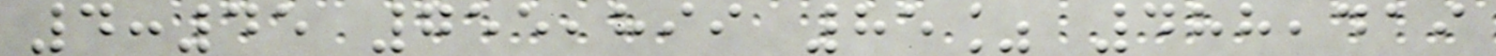4:45 755,899 85% 488,419
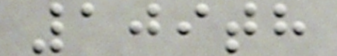109th
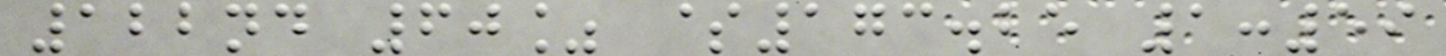122nd 60% $173.25 1:59
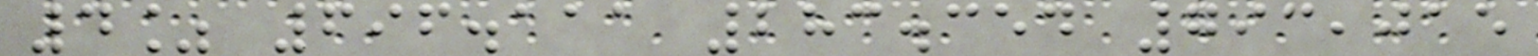4% 696.111 283.354 793,015
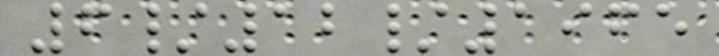6/12/1965
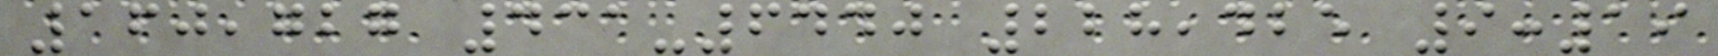160,727 431-6440 228,425 9:19
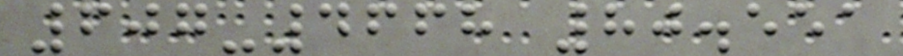607-4668 80.551
